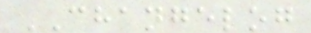CHANGELOG
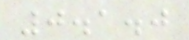0.1.0
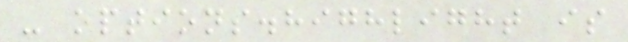- options.highlight is
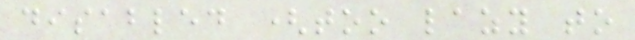disabled (too lazy to
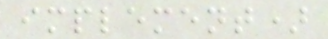implement)
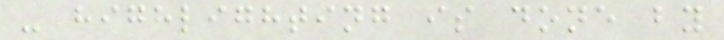- highlighting is done by
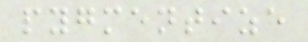pygmentize
